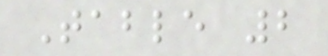Table 2
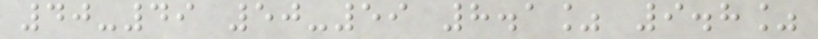40-49 50-59 8.1% 9.8%
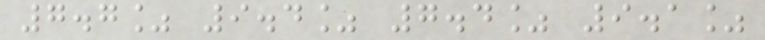7.7% 9.4% 7.4% 9.1%
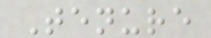Tenure
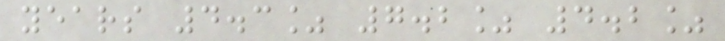years 4.3% 7.2% 4.2%
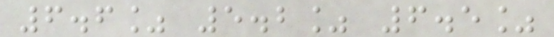6.6% 5.2% 6.5%
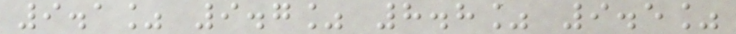9.1% 9.7% 8.8% 9.5%
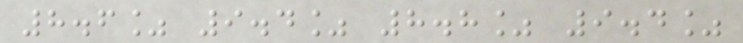8.6% 9.4% 8.8% 9.4%
